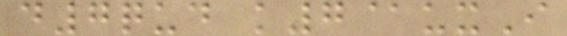d7qud k7@uxI
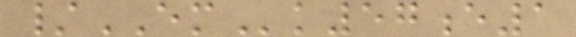/EMk57e1
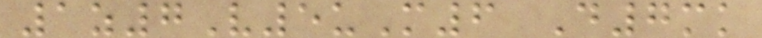1z7V5uM6 D7mk
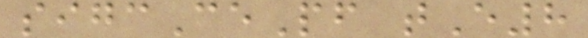sigcCePf tE8
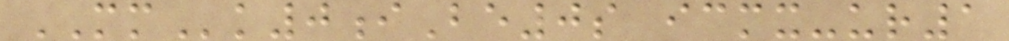MMk0iBe0s icmx-ur1
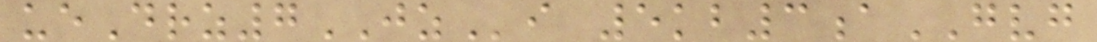ueDrz7JZi 5kb3aGVG
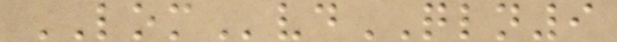LOMvdQLN9
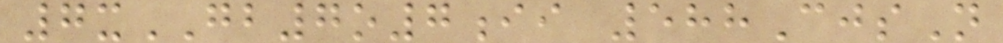7xGB7o7ii 588CjsN
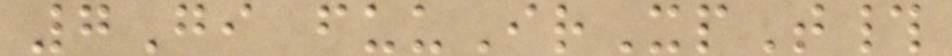7Gi fuuIrXpT#
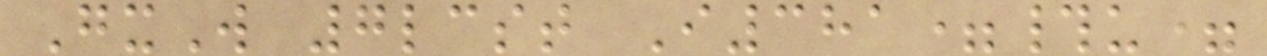GxW 7lcst I381=#u=
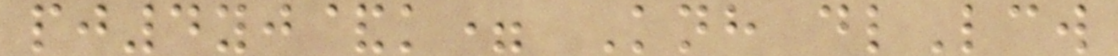pj4yj&k= Knh dlLcw
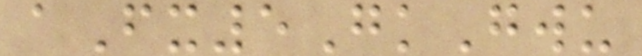aFx5GkGwu
